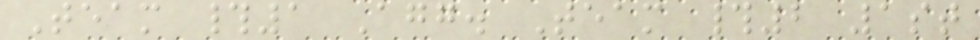Team #1 Agg. Team #2 1st
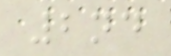2nd
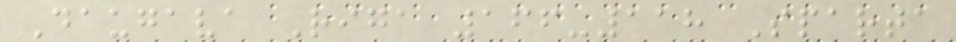Daugava Riga 166-118 Sparta
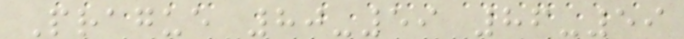Prague 80-59 86-59
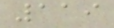119
